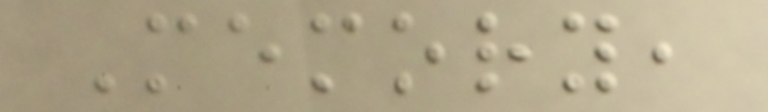Memory,
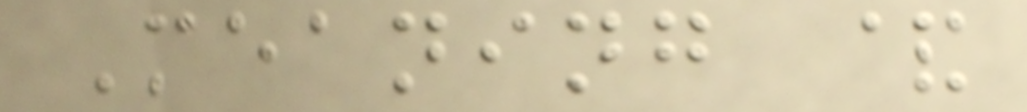Meaning &
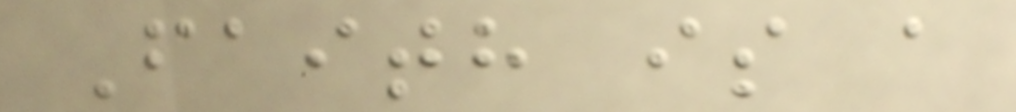Faith is a
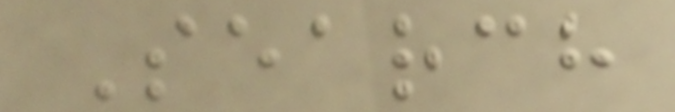Search
